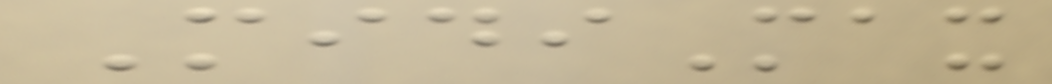MidiMax
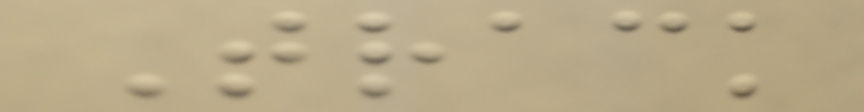Track
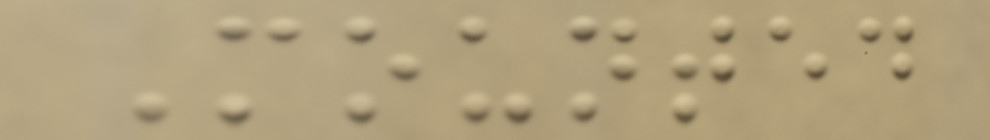Mounted
